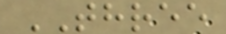THREE
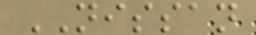NISSAN
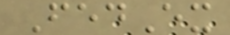FedEx
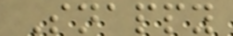Snappy
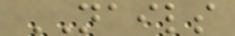NAILS
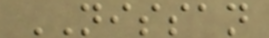NISSAN
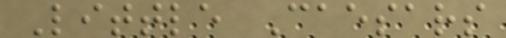Little Caesars
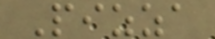Pizza
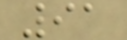91
